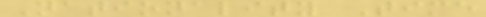Nationality Time
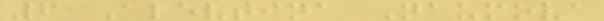6 Alevtina Naumova
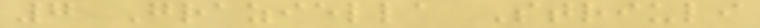7 Graziella Striuli
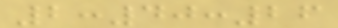2:40:26
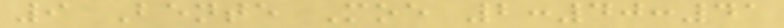9 Bente Moe 2:40:41
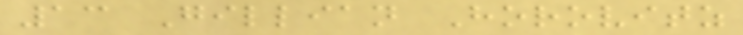13 Gillian Horovitz
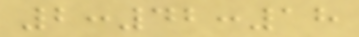2:42:18
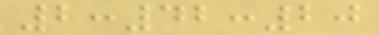2:42:20
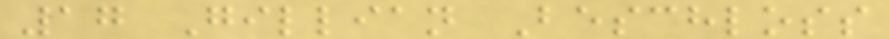17 Gillian Beschloss
